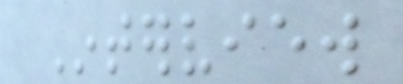Interview
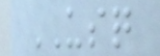USQ
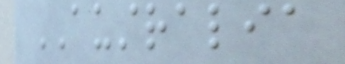AUSTRALIA
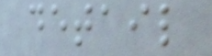detail
